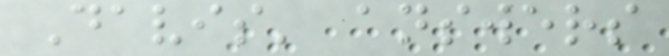Davis' answers
